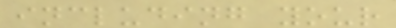including your
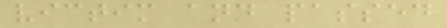victim and passed
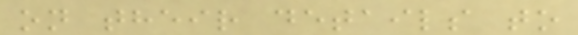on their details to
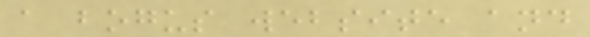a bogus website and
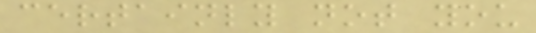certainly not you
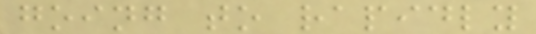going to rapidly
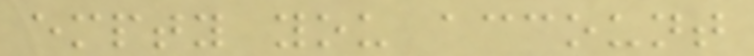empty you account
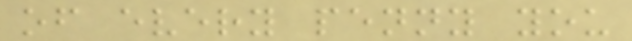of every penny you
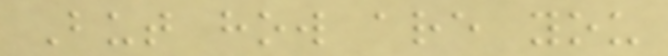But how are you
